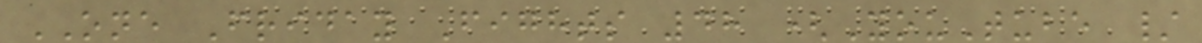ONE Friday Fights 48 (YouTube /
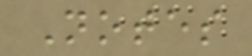Notes
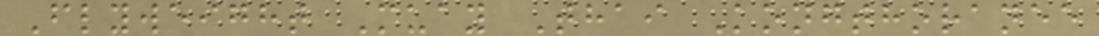Flyweight Muay Thai Kongthoranee
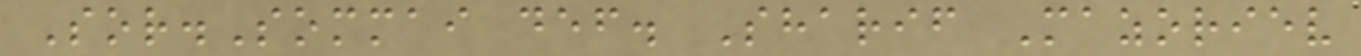Sor.Sommai def. Sharif Mazoriev
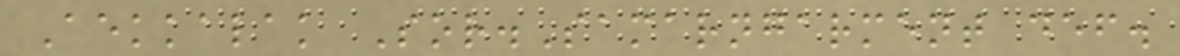Aekkalak Sor.Samarngarment def.
